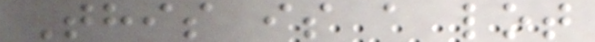This is a lot
